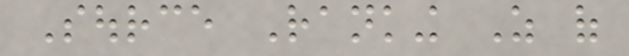Source Ranking As of
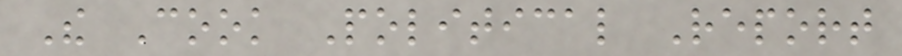The Cook Political Report
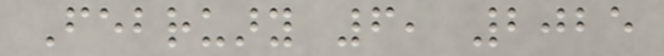February 6, 2025
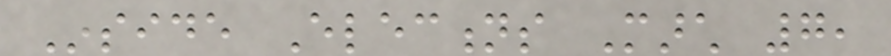Inside Elections March 7,
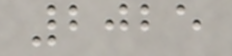2025
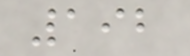192
